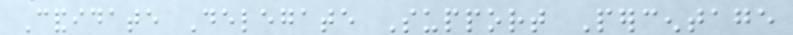Candidate Delegate Support Percentage
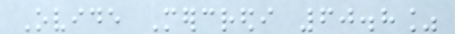Ovide Mercredi 60.8%
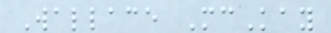Wallace McKay
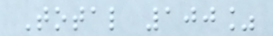Total 100%
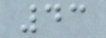43
